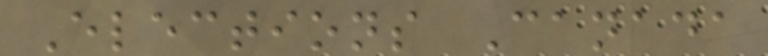Elections Canada
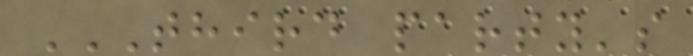THIRD PARTY'S
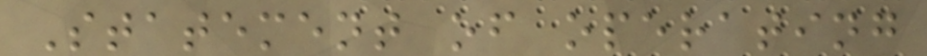Statement of operating
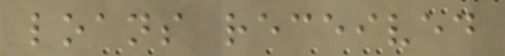loans received
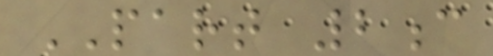PART 2c
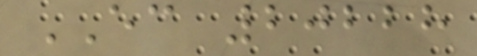EC 20228
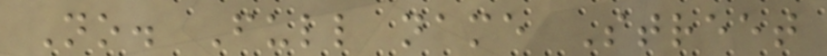No. Full name Street
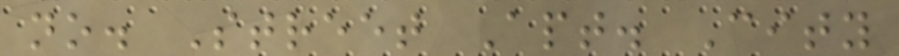no. Street Apt. City
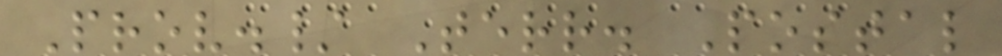Prov./ Terr. Postal
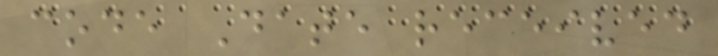code Date received
